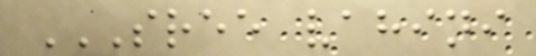SREE VAHINI
